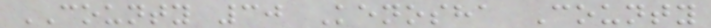COUNTY 30 Kenosha County
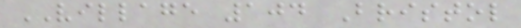VILLAGE 104 Bristol
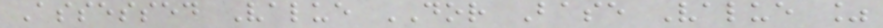Assessed Value DOR Base Value %
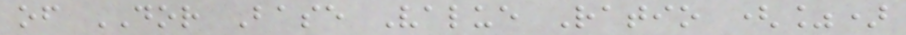of DOR Base Value Ratio (%)
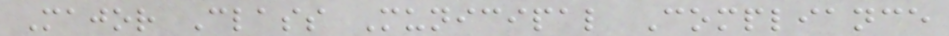Major Class Municipal Compliance
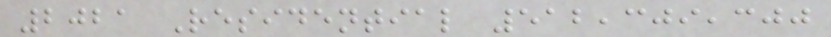2021 Residential 512,309,300
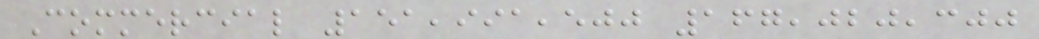Commercial 151,991,500 167,020,300
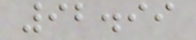92.99
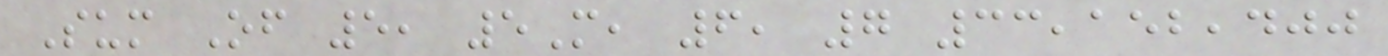Sum Of 5, 5M, 6, 7 33,152,400
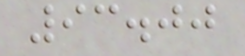93.00
